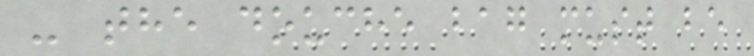- the douche bag must be
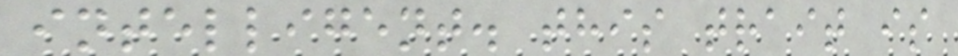intelligent. this trait is
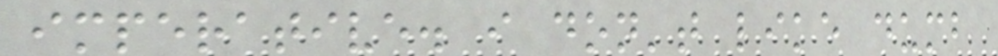imperative. i don't like dumb
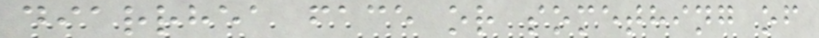diarrhea face or something of
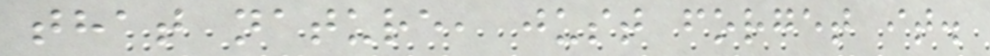that nature, just forget it.
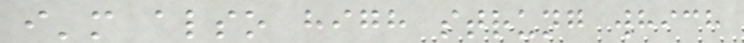i'm also high strung which
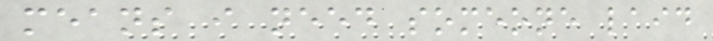means i need someone laid
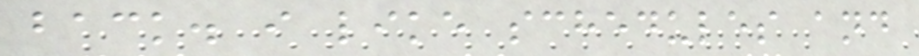back. i like schedules and
